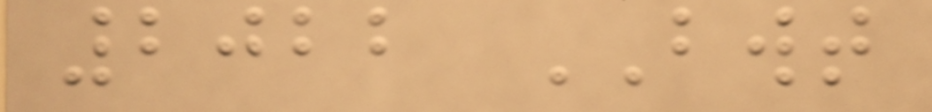2022 BWT
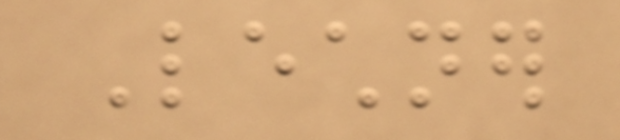Lechner
